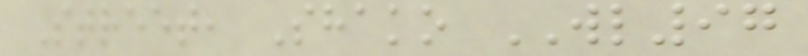Street, Shako WL97
